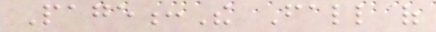Page:The Fall of
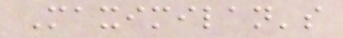Maximilan's
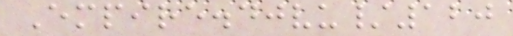Empire.djvu/120
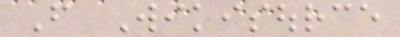From Wikisource
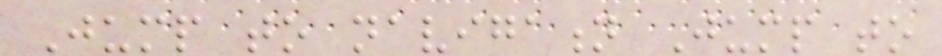Jump to navigation Jump to
